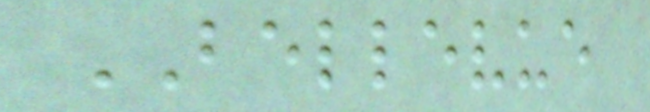BELLEVUE
